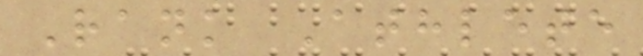Rank Athlete
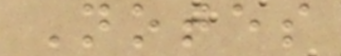Notes
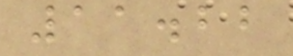11.22
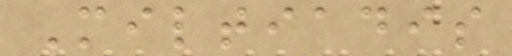Miltiadis
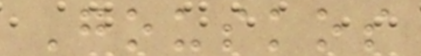Gouskos
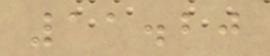11.20
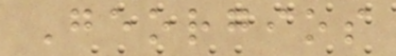Georgios
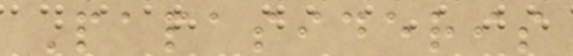Papasideris
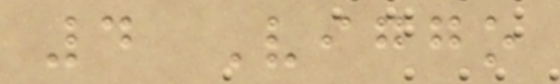4 Viggo
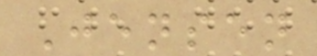Jensen
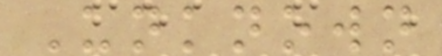Unknown
